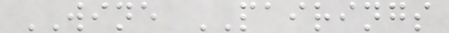WINE PAIRINGS
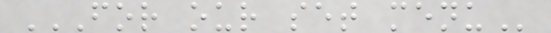FOR OUR SET MENU
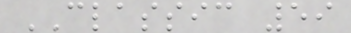CLASSIC 59
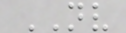NV
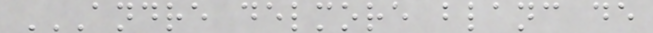ANDRE DELMORE BLANC DE
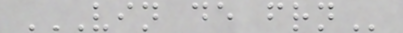VIN DE FRN
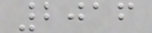2016
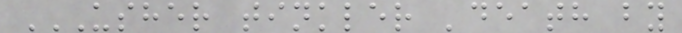USHER TINKLER 'DEATH BY
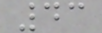43
